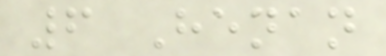6 Henan
